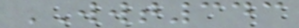WWT343
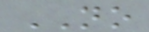NO
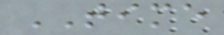TIME
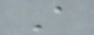A
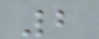2
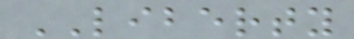LIBERTY
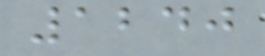1240
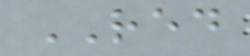RED
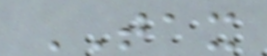TAX
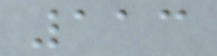113
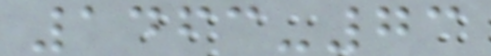1463-73
